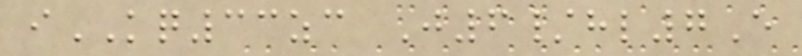iKQ33zc J6/hl7E
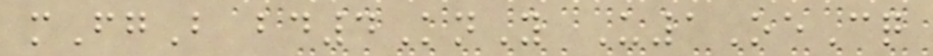mFgB bd4KnY U1OeCq
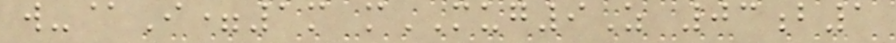w-@I=1m mMUG9Z 03b1
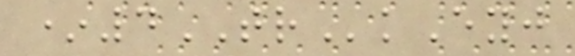*4TRkEyj
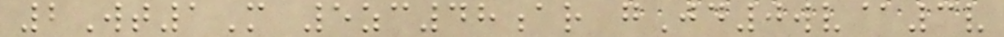2Wt1M 5zc48ar gJd0wv@3v
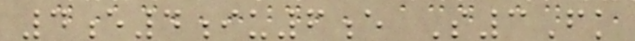4e4iu6e S3Fk
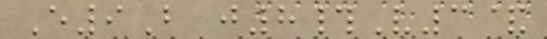E9B j8#V3&
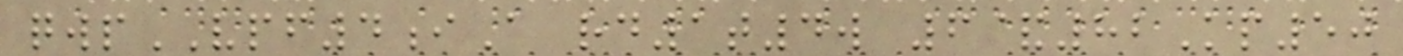qwpVPF4iA rd1t4w 6&82Kp50
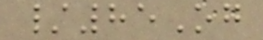/85Og
